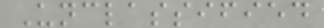Unclassified
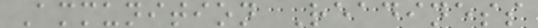Ammunition Readiness
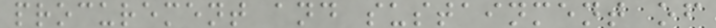procurement and sustainment of
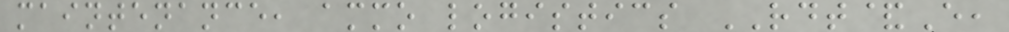maintenance, ammo logistics RDT&E,
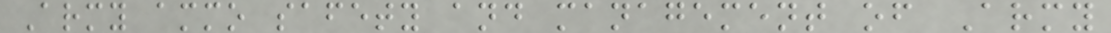Army ammo safety and management of Army
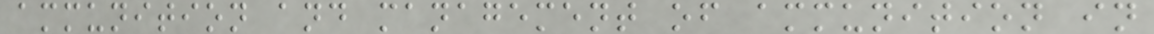ammunition and management of ammunition in
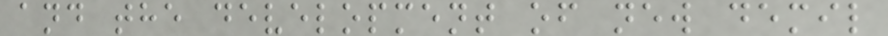and the development of new demil
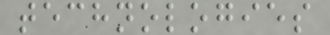technologies
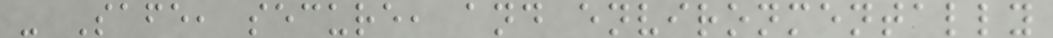- Safe, secure, and environmentally
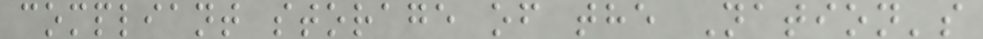compliant storage of the Nation's
